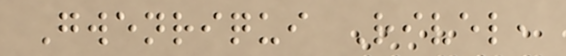Gwenriqui Rivel,
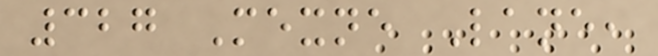327 Mexne Lane,
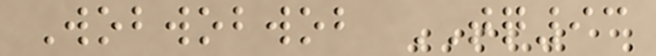Wobwobwob TQ93
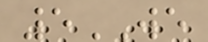5WE
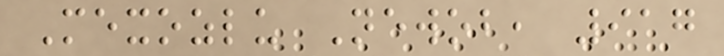Mexozlu Newob, 917
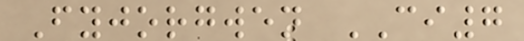Fyjorgwen CI7
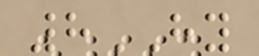8HY
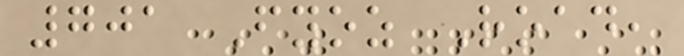701 Fyoz Road,
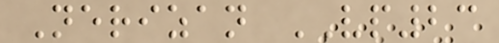Nerizan VP23
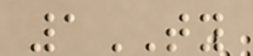1TY
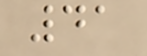41
